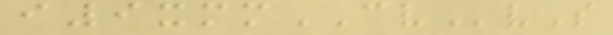i9xmmCVvS
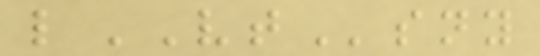lVTsny
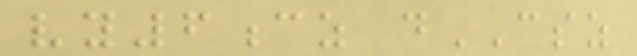vy6cz dCSZ
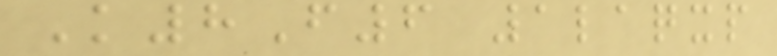K8F6 1laqxp
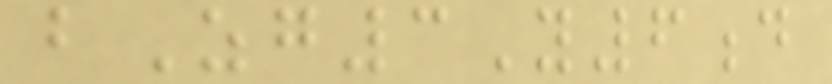bZg3Y6d
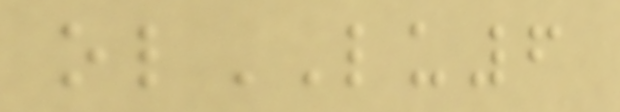olLU6
